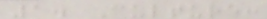1. Culture:
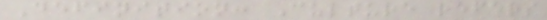Definition: Culture refers
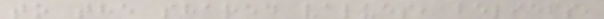to the shared values, beliefs,
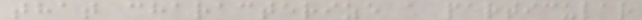that characterize a particular
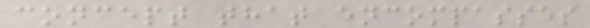concept that encompasses
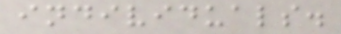individuals.
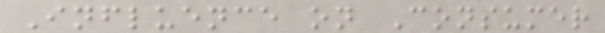Influence on Consumer
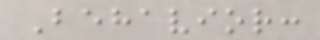Behavior:
